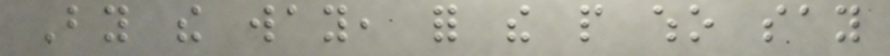By the way, for the people who say
